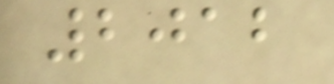2012
